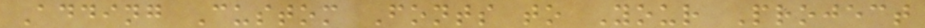Adding Custom Fonts to Your Project
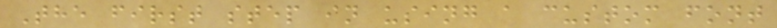The first step in using a custom font
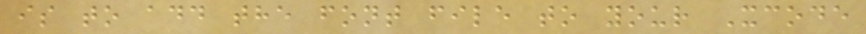is to add the font file to your Xcode
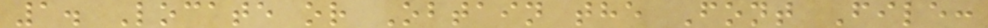1. Locate or Obtain the Font File:
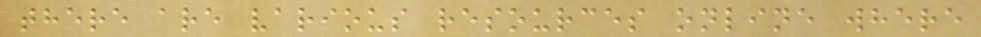there are various resources online where
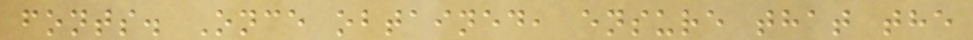fonts. Once obtained, ensure that the
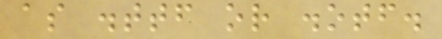as .ttf or .otf.
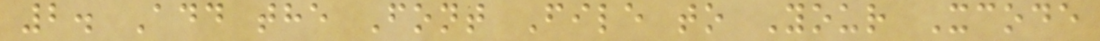2. Add the Font File to Your Xcode
